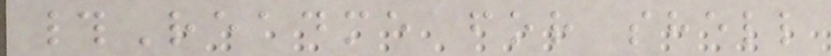#Readme for shell
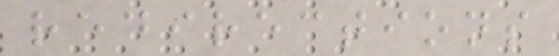redirections
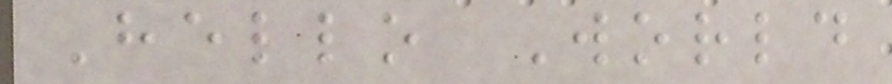Hello World
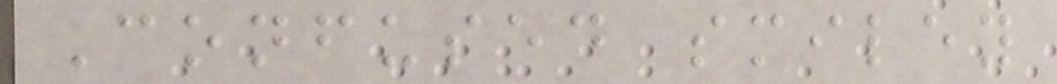Confused smiley
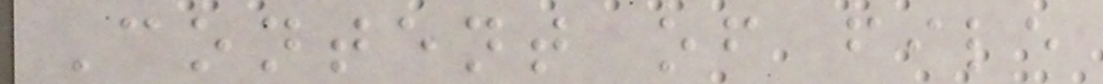Content of file
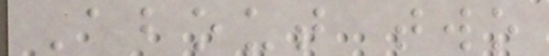About two
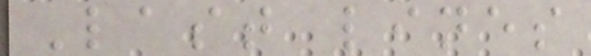Last lines
